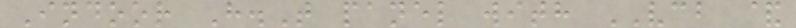Indoor H.T panel with VCB &
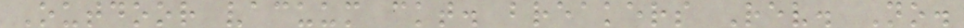Outdoor vacuum ckt. breakers Rev. No.
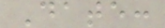Date:
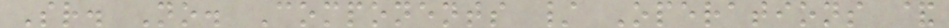Sr. No. Components / Operations &
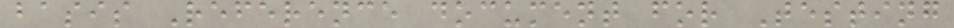basis Reference document for Testing
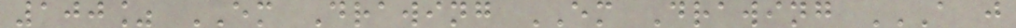100% EM Drawing EM Drawing A J
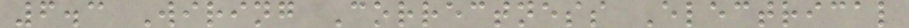6.3 Wiring Correctness Electrical
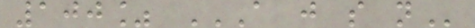100% A J S N
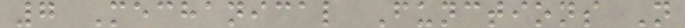7 Mechanical Functions N
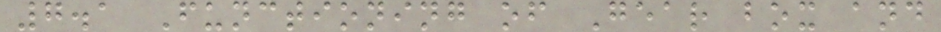7.1 Functioning of Gear box and
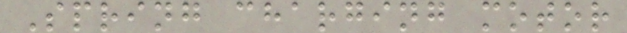Spring charging motor
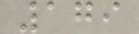179
